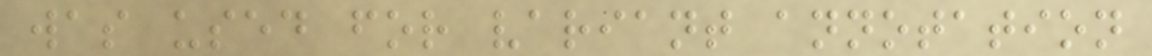was used for variant annotation
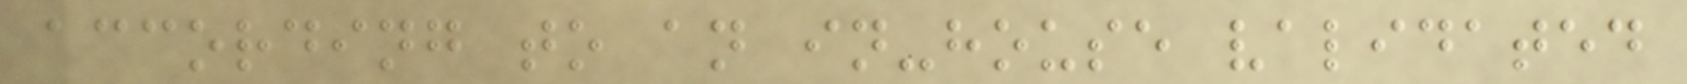according to an in-house validated
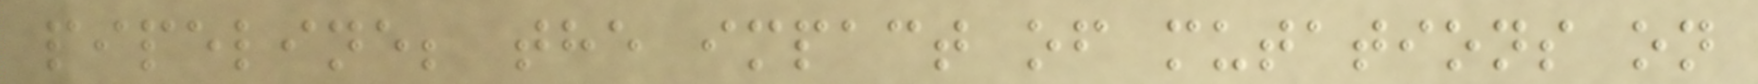pipeline; the impact of mutations on
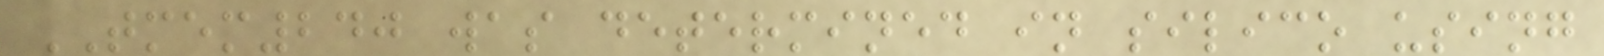TMEM240 was determined in silico using
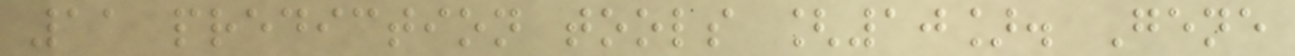11 prediction tools [10]. Gene
